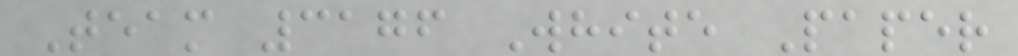Team 3176 White Paper
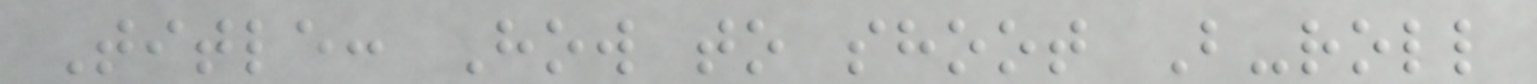Title: How to shoot B-roll
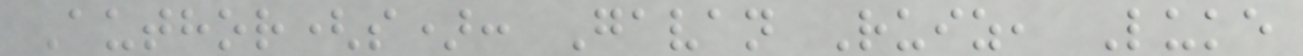Author(s): Gavan Ruiz, Luke
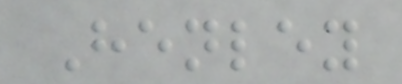Henley
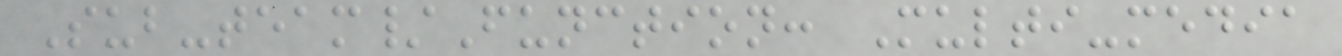Sub-team/Function: Multi-media
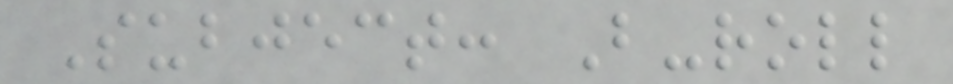Subject: B-roll
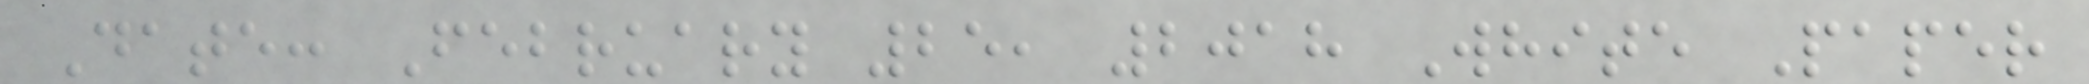Date: February 25, 2018 White Paper
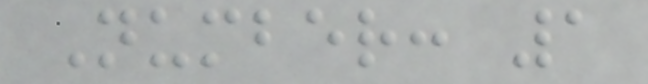Number: 1
